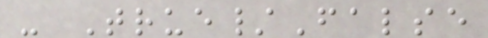- True/False
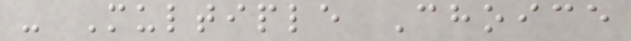- Multiple Choice
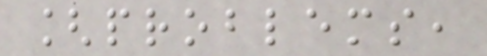[problems,
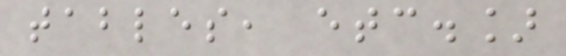tables, etc.]
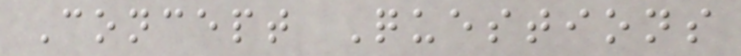Concept Questions
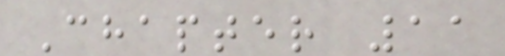Chapter 11
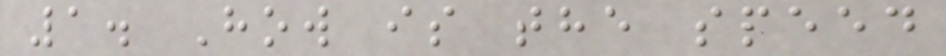1. How is the speed
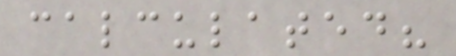calculated?
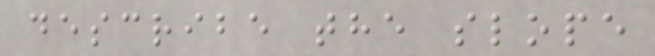describe the slope
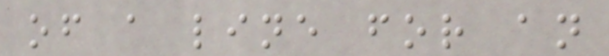of a line for an
